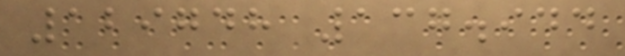129748 137.944
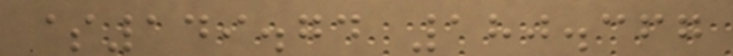$149.74 180.367
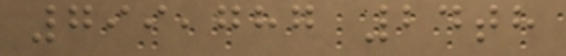799,787 24th
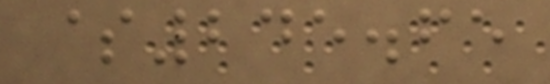$245.65
